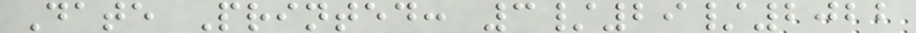Date Printed: 3/29/2022
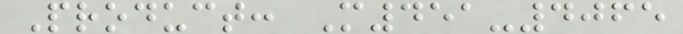Product: M451-4065
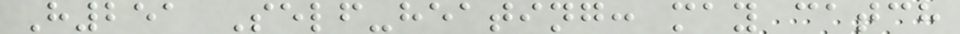H251 Self-heating: may catch
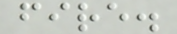fire.
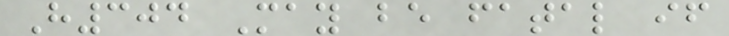H304 May be fatal if
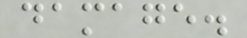damage.
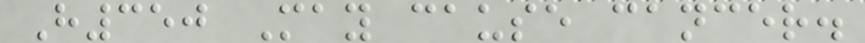H350 May cause cancer.
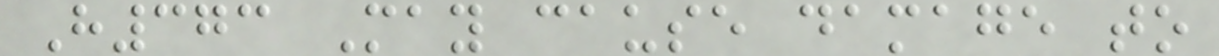H373 May cause damage to
